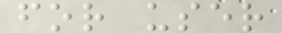for user
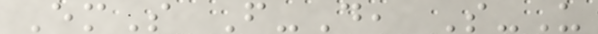EmS F-D, S-U
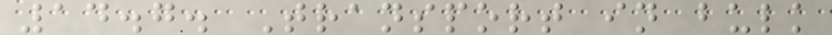14.7. Transport in bulk
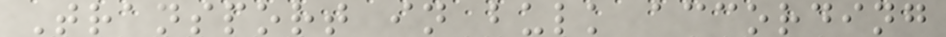Transport in bulk according
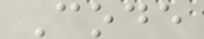Code
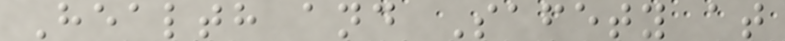Health and Safety at
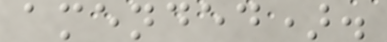amended).
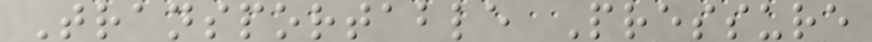Transportable Pressure
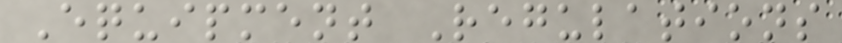Equipment Regulations
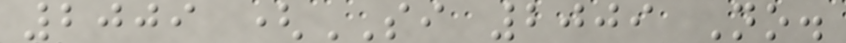2009 (SI 2009 No.
